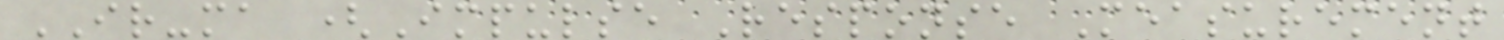IR-ma (Impulse Response Measurement
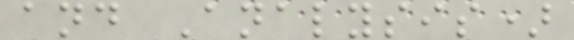and Analysis)
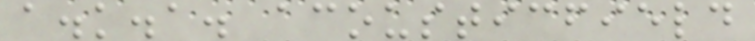a.k.a. acousticfield
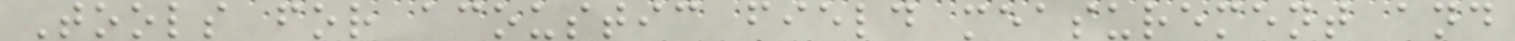Tools for acoustic field measurement and
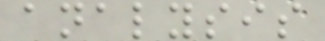analysis
